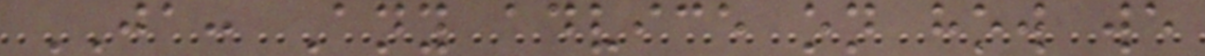JA: Any advice on how we
